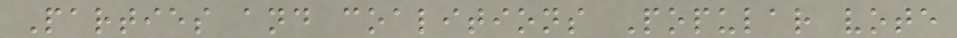Parties and coalitions Popular vote
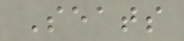Seats
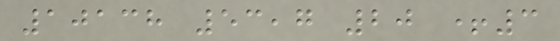10138 53,7 20 +3
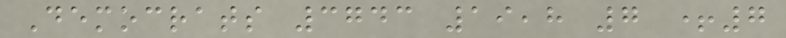Democrats 3743 19,8 7 +7
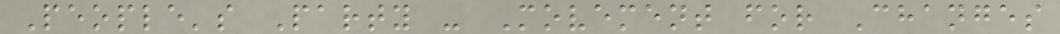People's Party - Movement for Changes
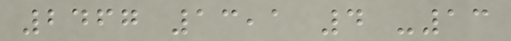2467 13,1 4 -13
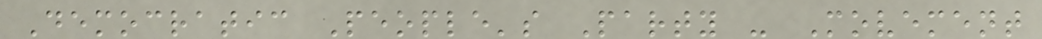Democratic People's Party - Movement
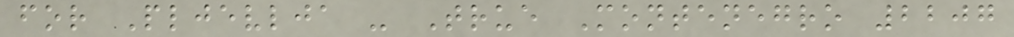for Pljevlja - True Montenegro 2207
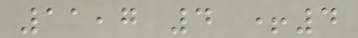11,7 4 +4
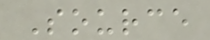Source
